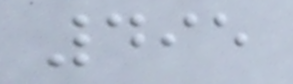495
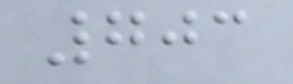703
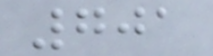701
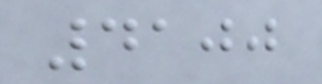4100
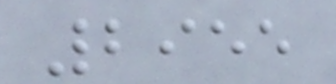2955
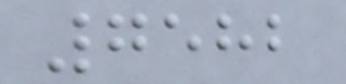7582
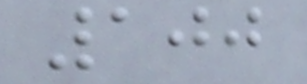100
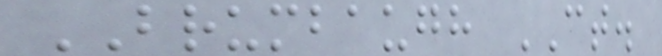BRUMBAUGH CT.
